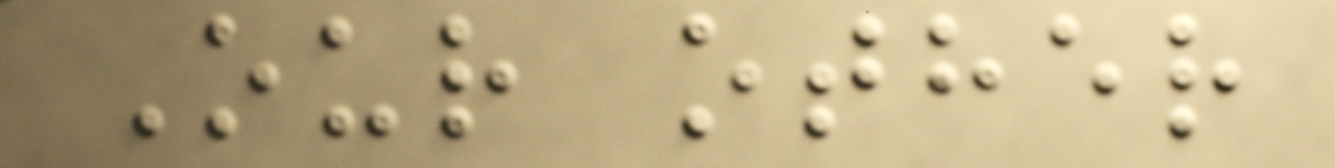Our other
